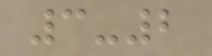3-2
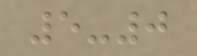5-0
